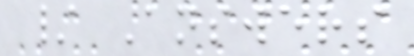/ Answers
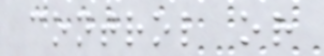control or
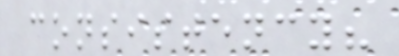consistency?
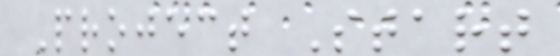Project Start
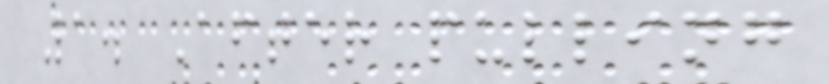1. After pulling
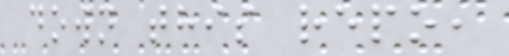down this repo,
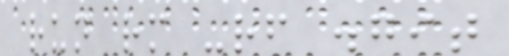run rm -rf .git
